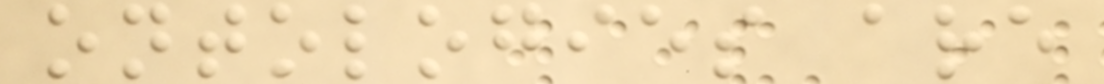ontologies are
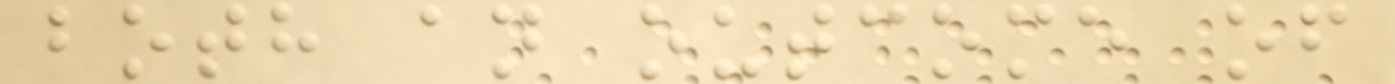both an outcome of
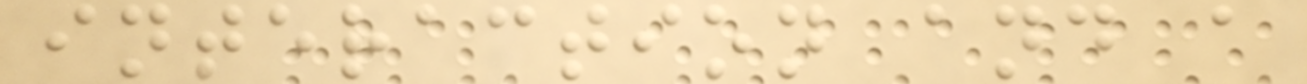interaction and a
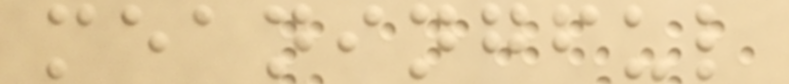meaningful
